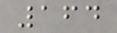164
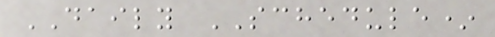DAILY SCHEDULE*
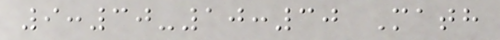9:30-10:30 Math
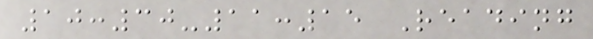10:30-11:15 Reading
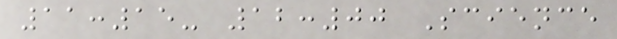11:15- 12:00 Science
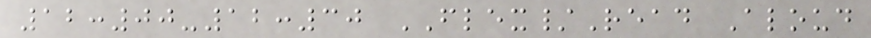12:00-12:30 FLEX/Read Aloud
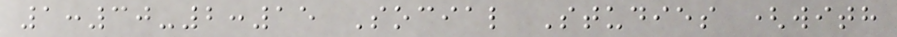1:30-2:15 Social Studies (with
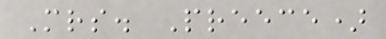Mrs. Preece)
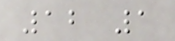12 1
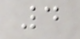4
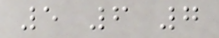5 6 7
